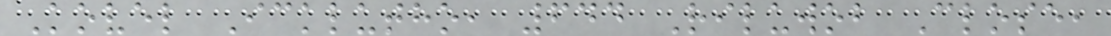Kovel Icklutho, 644 Riluwob Close,
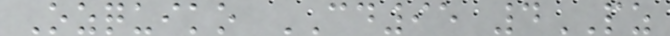Ozquiko CD95 4PZ
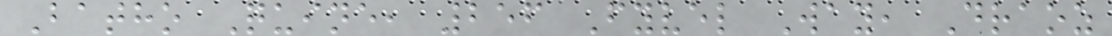Batho Quine, 256 Fyvel Way, Draoz
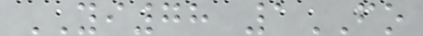YI78 1FO
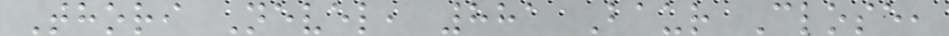Thori Nevel, 881 Baur Close,
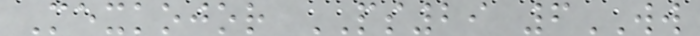Mexkojor PS29 6WW
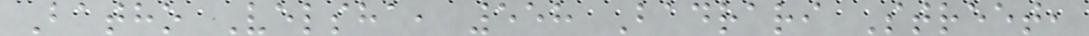Batho Velsha, 558 Badrari Street,
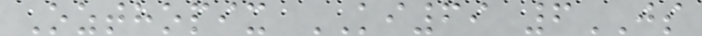Ozthopix KI69 6JS
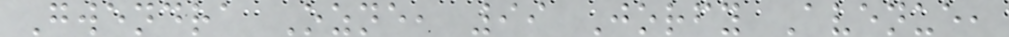Gwendra Ozne, 99 Jorfy Avenue,
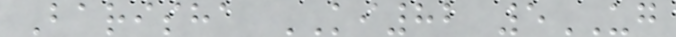Barisha KI82 5UG
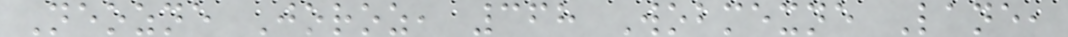Neozne Joroz, 368 Wobmexne Lane,
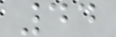44
